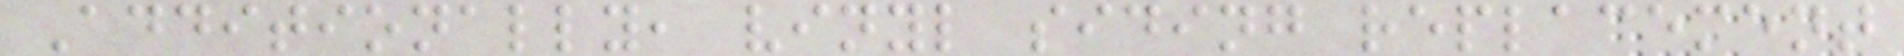Additionally, vinyl siding replacement
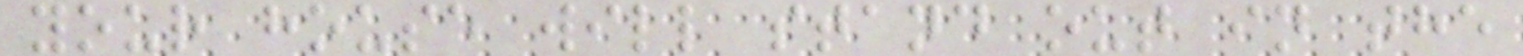your house will stand out in the
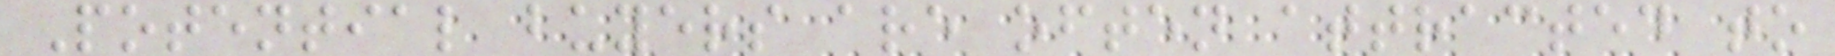Potential buyers are often attracted to
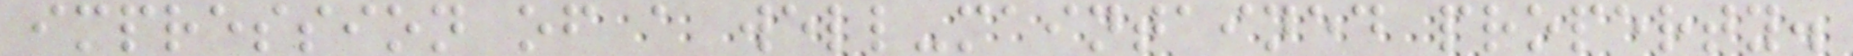impression of a well-maintained property.
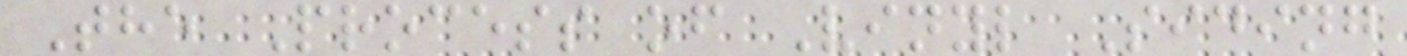The Process of Vinyl Siding
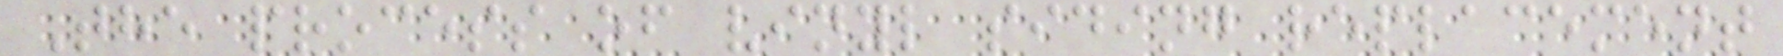The process of vinyl siding replacement
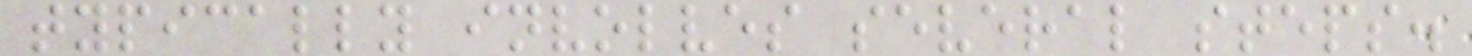typically involves several steps.
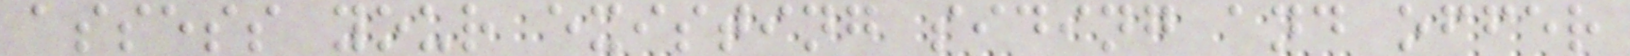assess your existing siding and offer
